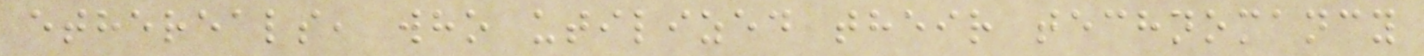ethereals, who utilized their technomancy
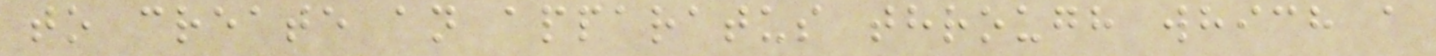to create an apparatus through which a
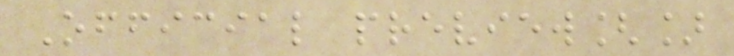Official preview[]
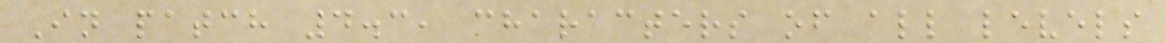In patch 4.3, characters of all levels
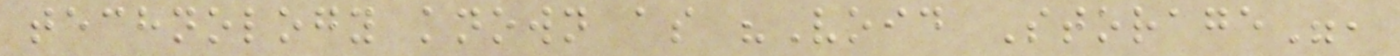technology known as "Void Storage",
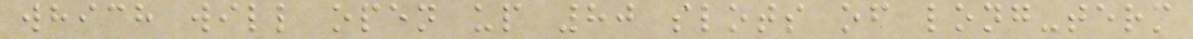which will open up 80 slots of long-term
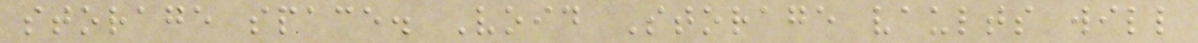storage space. Void Storage vaults will
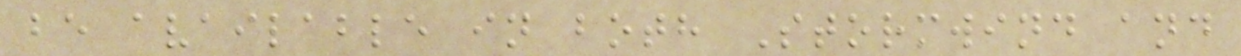be available in both Stormwind and
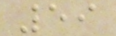59
